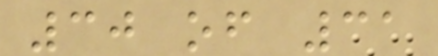30 of 31
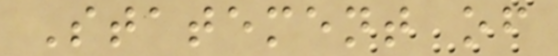Statement of
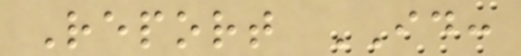Report ID:
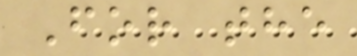For the
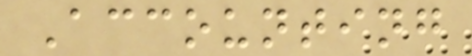Accounting
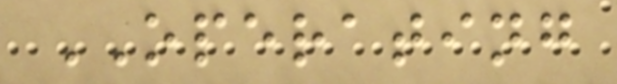OPERATING
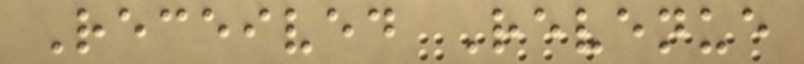Received Revenue
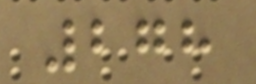278
